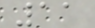11
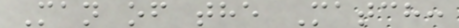Man of the Match:
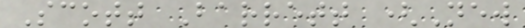Scott Barrett (New
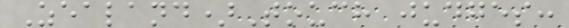Zealand)Touch judges:
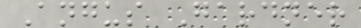Angus Gardner
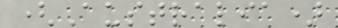(Australia)
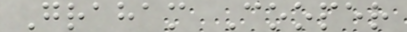Graham Cooper
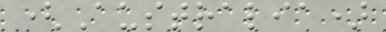(Australia)
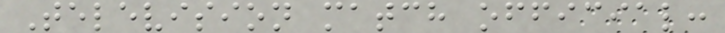Television match official:
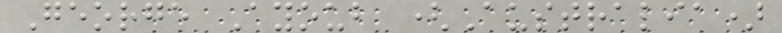George Ayoub (Australia)
